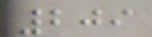209
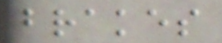brakes
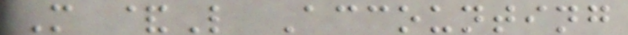M &L Accounting
